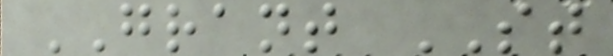GRANT ST
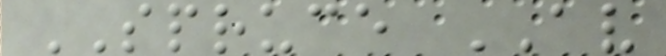SPRUCE AV
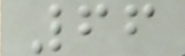66
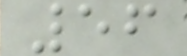56
